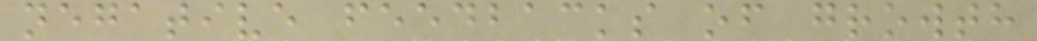negative feedbacks of growth
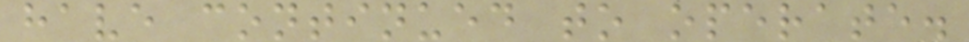have continued to operate.
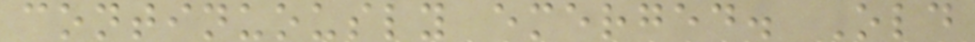continuously emerged. Old
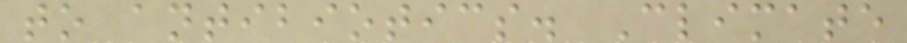to antibiotics. Climate
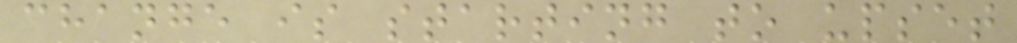change is starting to upset
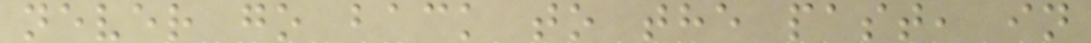never go back to the past, in
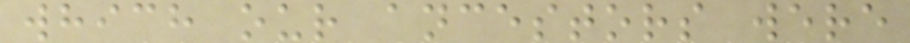which our ancestors were
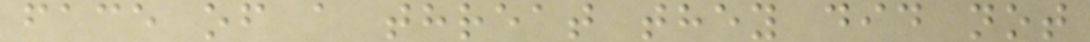face of a threat they did not
